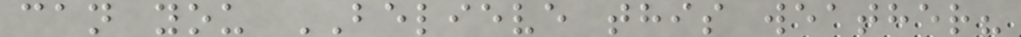can you BELIEVE this weather?
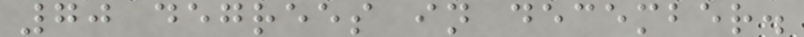70 degrees in december.
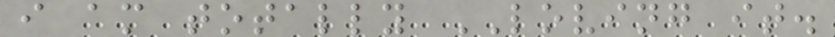i am totally LOVING it.
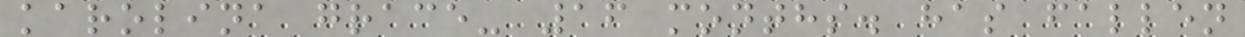karolina grace- 16 months. has fallen
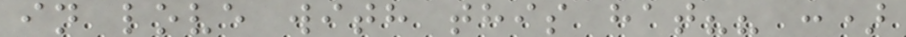in love with this hat?? :)
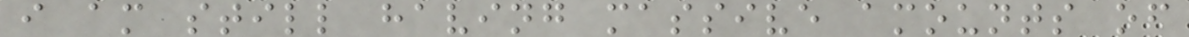i am still having massive amounts of
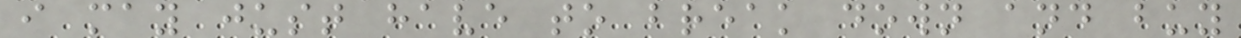i may just have to break down and buy
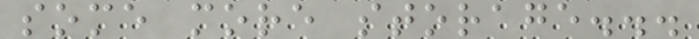some more storage...
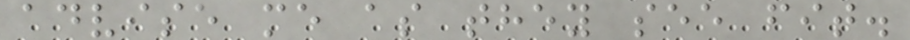advise me as they see fit.
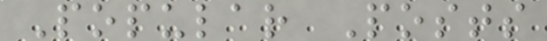Popular Posts
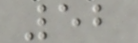52
